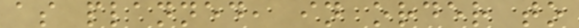as planned, in order to
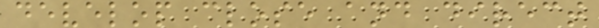develop close and direct
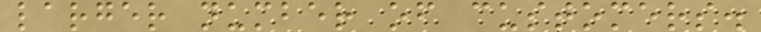larger number of customers.
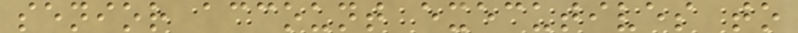senior account executives to
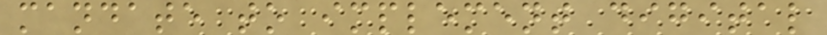mandate to implement digital
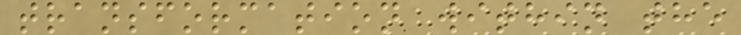transformation within the
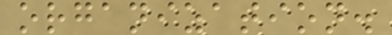organization.
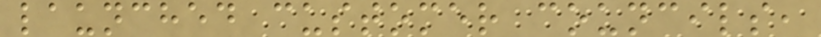launched customer councils,
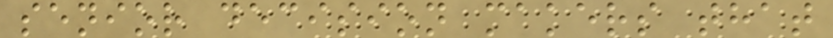senior decision makers that
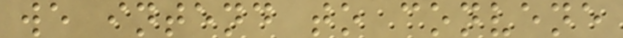we intend to convene
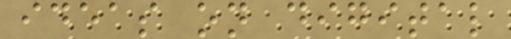ideas on digital
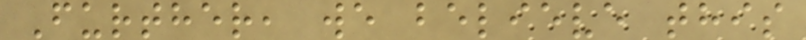Further, we believe this
